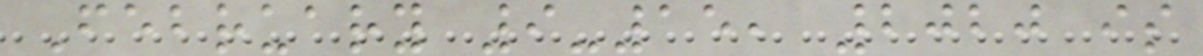February 9-15, 2020 is
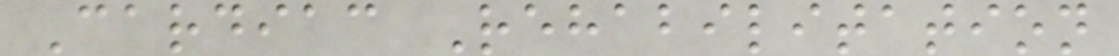Cardiac Rehabilitation
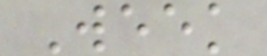Week
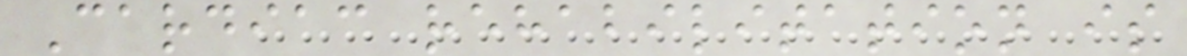Cardiac rehabilitation is
